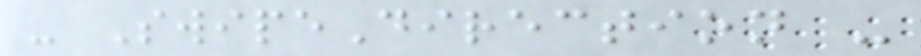- SwipeDirection -
